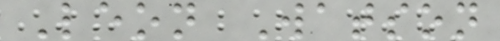Leon Watson
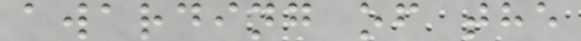awarding of the
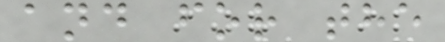and for the
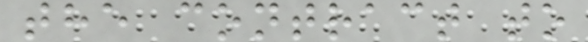the contract to
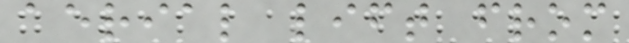aerial lift from
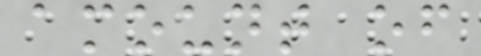amount of
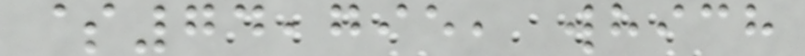$74,795, which
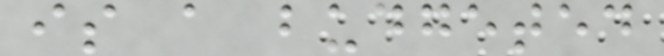is a budgeted
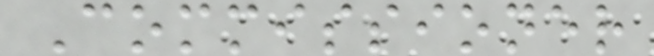Commissioner
